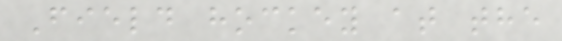Field hockey at the
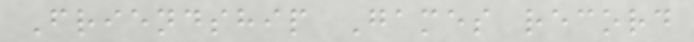Friendship Games record
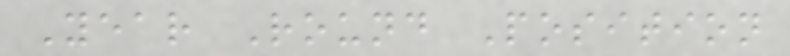Year Round Position
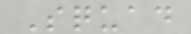Squad
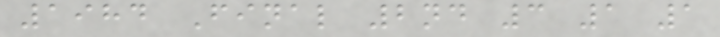1984 Final 2nd 3 1 1
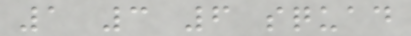1 3 6 squad
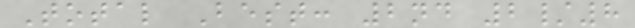Total Best: 2nd 2/8
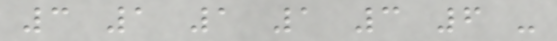3 1 1 1 3 6 -
